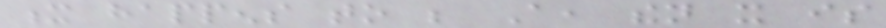x happens to be A, then it is
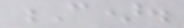C).
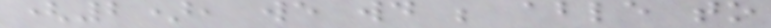(2), we would be able to
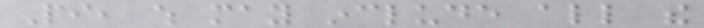Pi, which may include all the
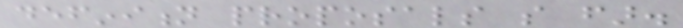definition proposals so far.
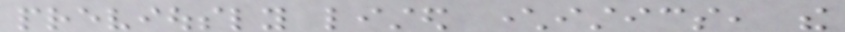previously listed characteristics, the
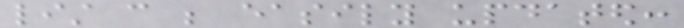list can be easily updated:
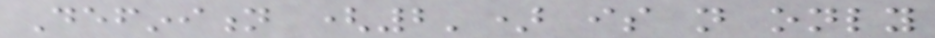Definition (2') is not only
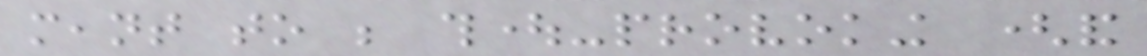meant to be thought-provoking (and
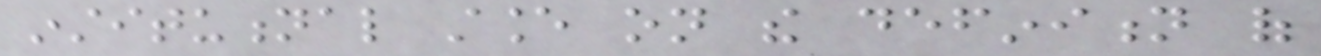institutional stance on the definition of
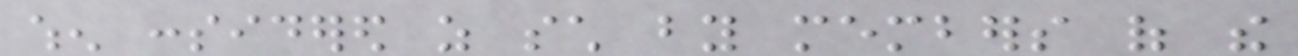when considered as such by members of the
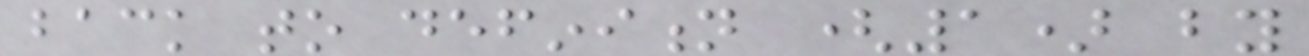back to definition (1) by
